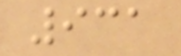931
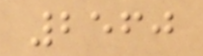2560
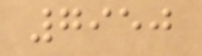7950
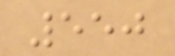550
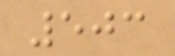503
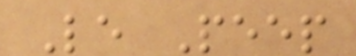Le Peep
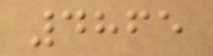4865
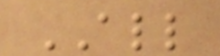ALL
